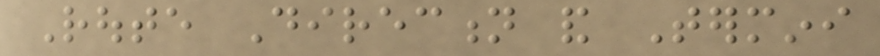Route Direction and Termini
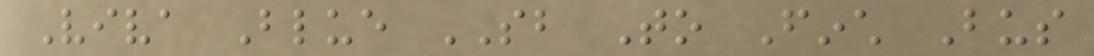Viva Blue SB To Finch Bus
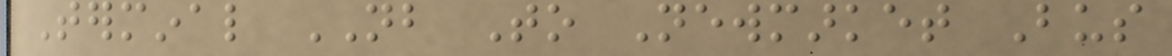Terminal NB To Newmarket Bus
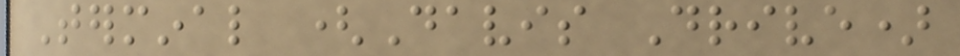Terminal (Davis Drive)
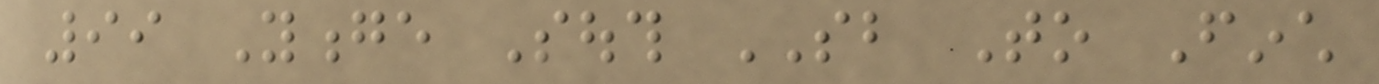99 Yonge South SB To Finch
